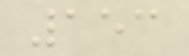153
